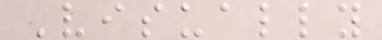Visually
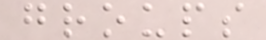groups
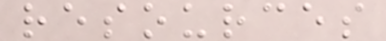resources
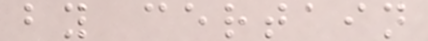by certain
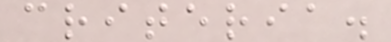criteria.
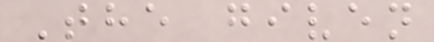The given
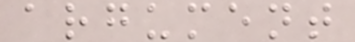argument
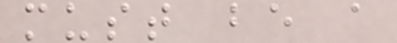must be a
